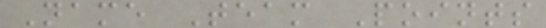Name Team Points
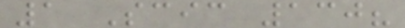1 Scic 130?
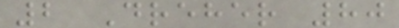2 Dreher 80
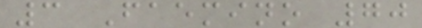3 Faemino 70
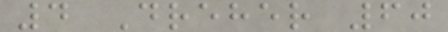4 Dreher 60
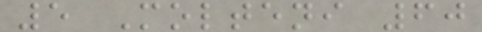5 Molteni 60
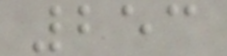253
